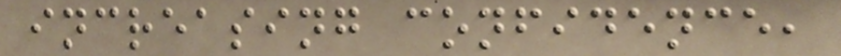increasing confidence,
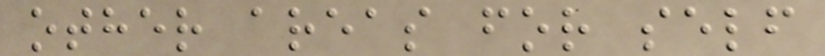other areas for self
